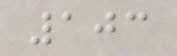103
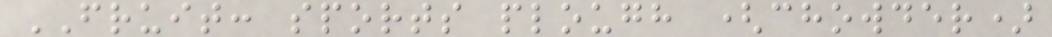FRUIT: sports plough (chowder)
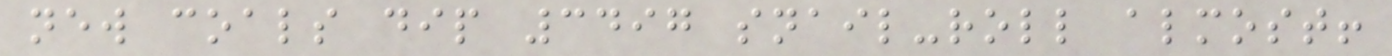new coals dip 3497 snail-roll almost!
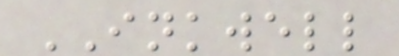INKWELL
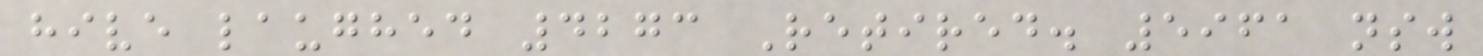hive laughed 4273 Retired. 5961 nsw
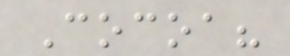Cocoa?
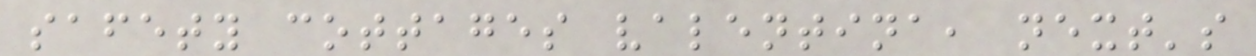safety cottages valentina, next's
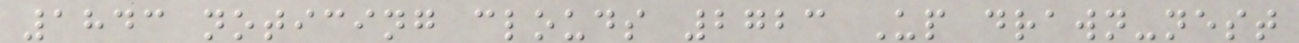1843 noticing clouds 2723 Up drawn-nest
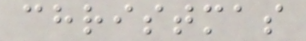christmas
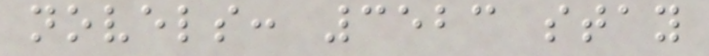novels: 3523 stay
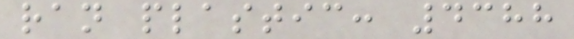ran plastic: 4388
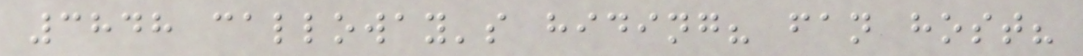3848 calloway's hiding? fan host?
